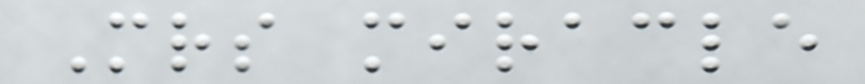Mrs miracle
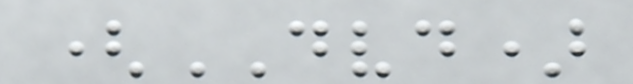(DVD)
